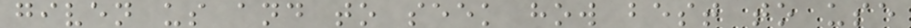given us and to seek how best to use
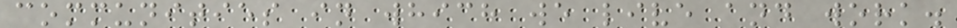communities in which we live and work.
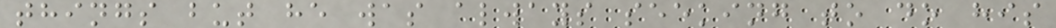things but he was always seeking to do his
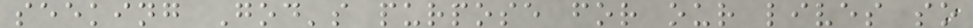seeking God's purpose for our lives so
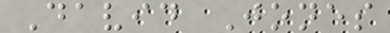David Jones
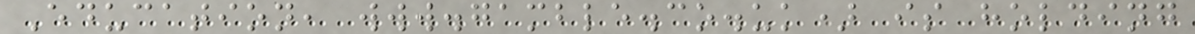Education, www.gamble.co.uk) is holding
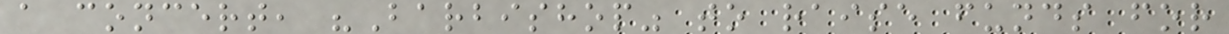a concert, "Barbishop" to raise funds for
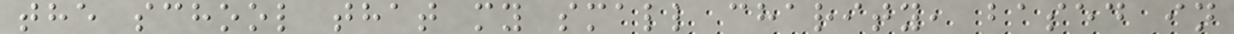the school that my small charity, based in
